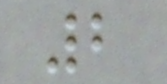2
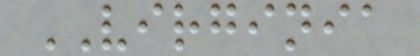VIRGINIA
